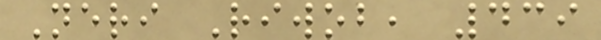Neri Riwob, 439
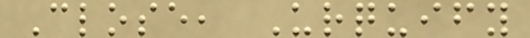Close, Urquify
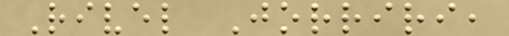Rivel Jorriri,
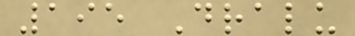195 Dralu
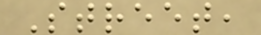Street,
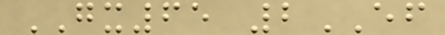GX65 2EF
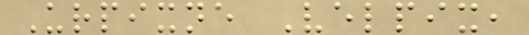Urpixne Velpix,
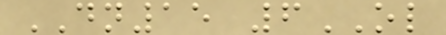DN15 6OL
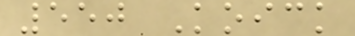550 Koick
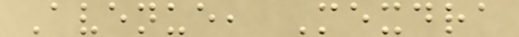Avenue, Mexdra
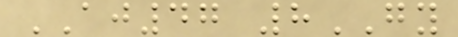AJ47 8GY
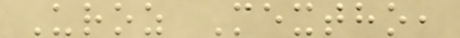Uroz Mextho,
